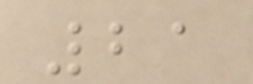21
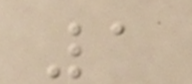1
